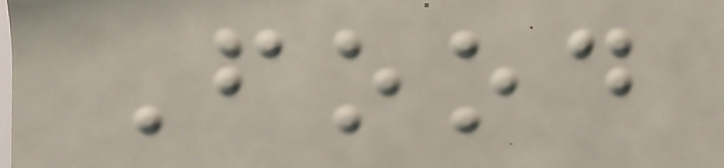Food
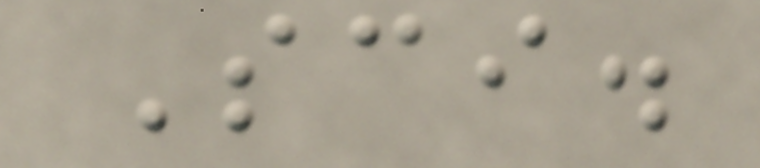Sci.
